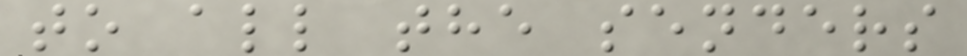to all the senders
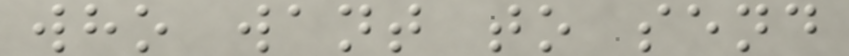who want to send
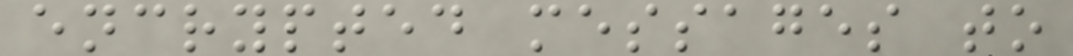encrypted messages to
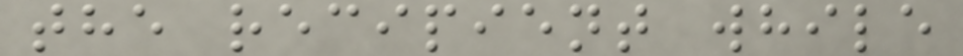the recipient while
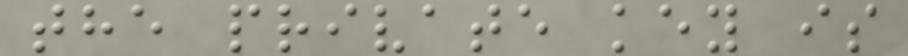the private key is
